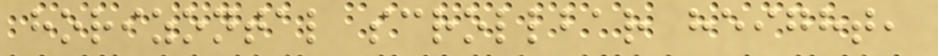horizontal scrollbar height,
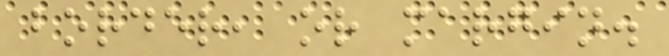border, or margin.
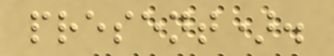present).
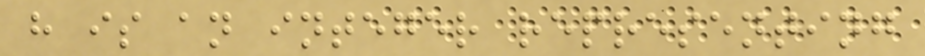h is an integer representing
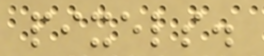pixels.
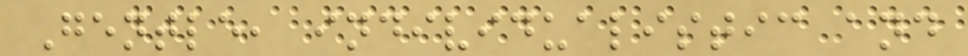Gentle, individualistic and
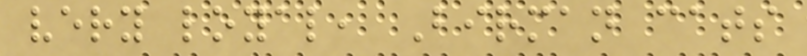very loyal, Birman cats
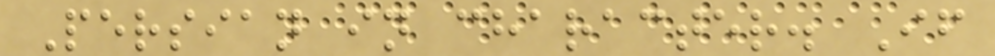Persian in character. If
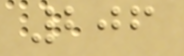206
